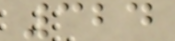324
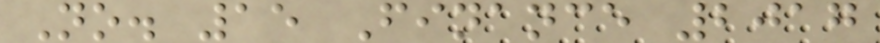No. 15 Finance 2017
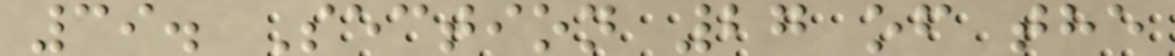39. Section 27 of the
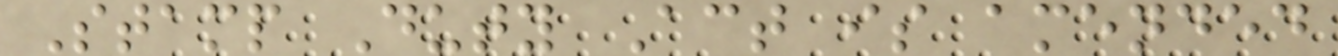Stamp Duty Act is amended
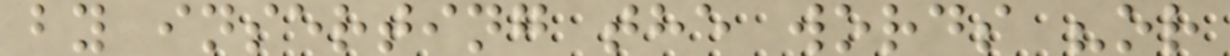by inserting the words "or
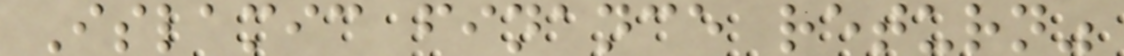Islamic finance return"
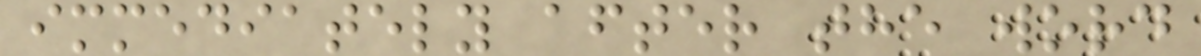immediately after the word
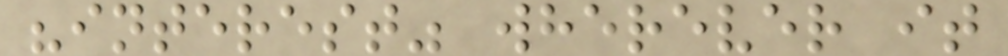"interest" wherever it
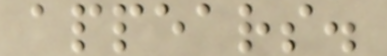appears.
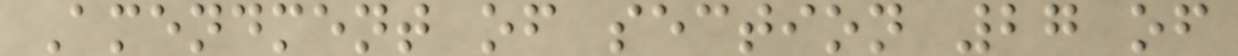Amendment of section 27 of
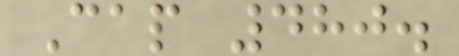Cap 480.
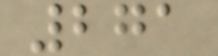271
